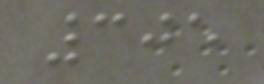305
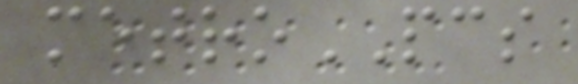metroPCS
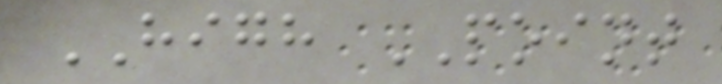HIGH POINT
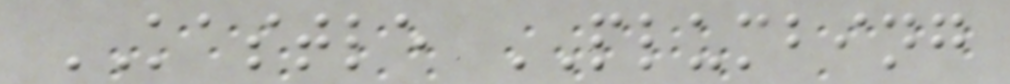KASTLE PLUMBING
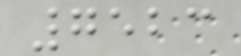7523
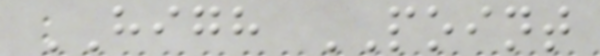HIGH POINT
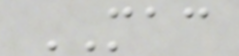MAC
